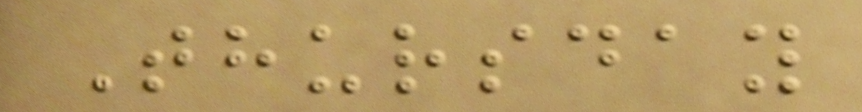Thursday
